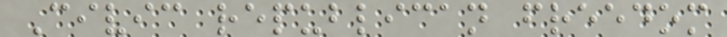Civic republican freedom
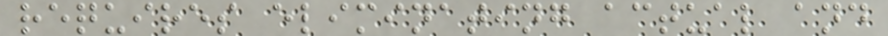requires eliminating actual and
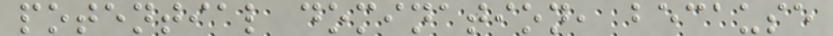potential domination, because
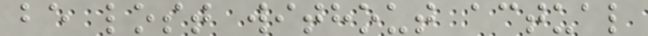be lost without actual
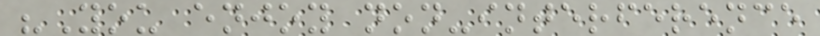"You enjoy non-interference
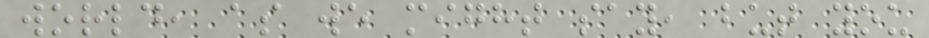world, as we might say, but you
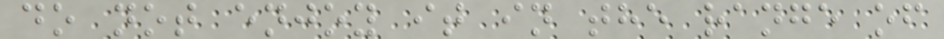do not enjoy it in the range of
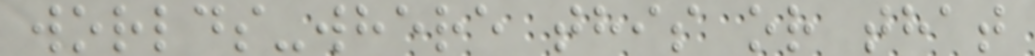worlds-where this or that
